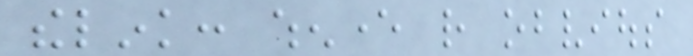thelink: whenever rather obvious
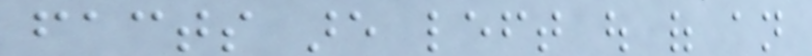facts are left out of an
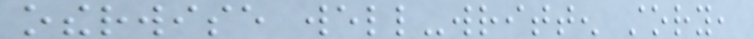otherwise well-written story,
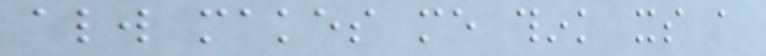always makes me think its a
